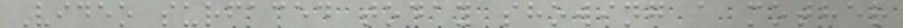Video surfaced today showing a mother
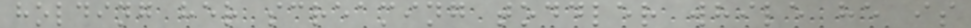holding her screaming toddler while he is
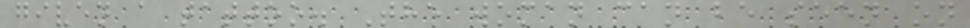given a tattoo. The woman can be seen on
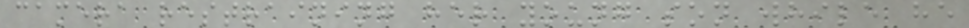camera restraining her young son while he
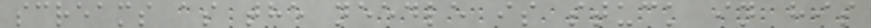screams as the needle is stuck in his
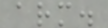arm.
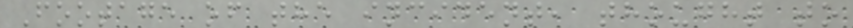Footage of the incident, thought to
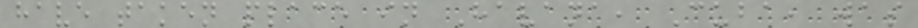have taken place in Havana, Cuba, was
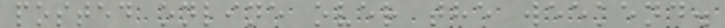posted online over the weekend.
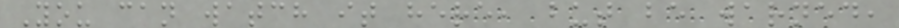You can watch it here, but be warned,
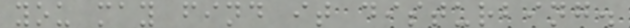you may find it disturbing.
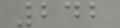242
